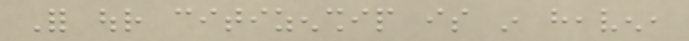For our citizenship is in heaven,
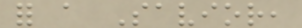for a Savior,
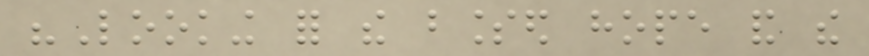"Looking for the blessed hope and the
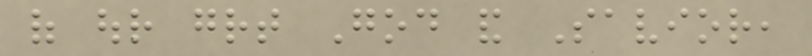of our great God and Savior,
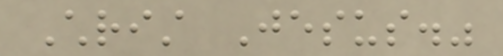Christ Jesus."
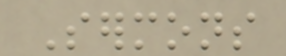Sermons
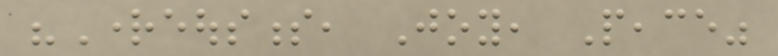"Righteousness, Joy, Peace"
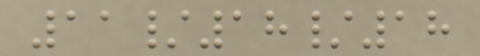11/18/18
